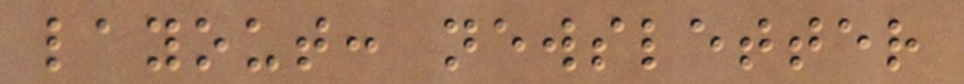layout: newsletter
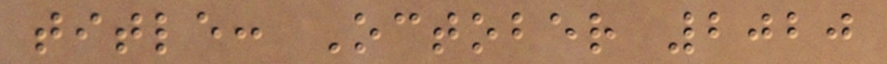title: October 2020
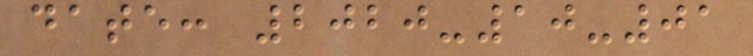date: 2020-10-01
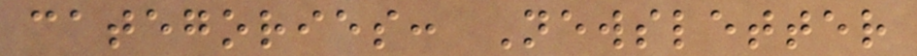categories: Newsletter
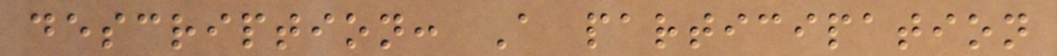description: A participation
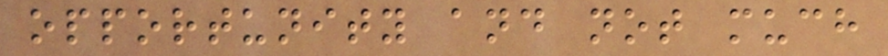opportunity and not much
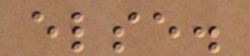else.
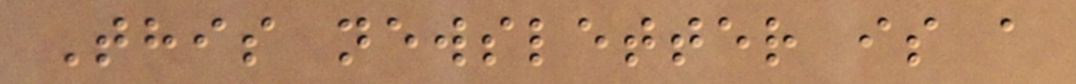This newsletter is a
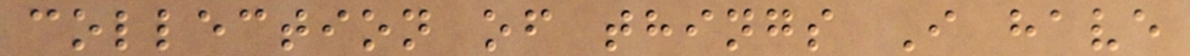collection of things I have
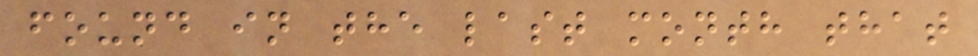found in the last month that
